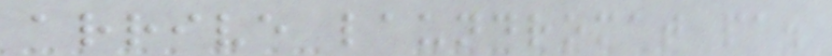arrive laundromat pa.
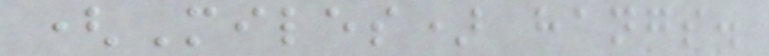(Miles) hangs.
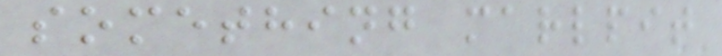something marlpit
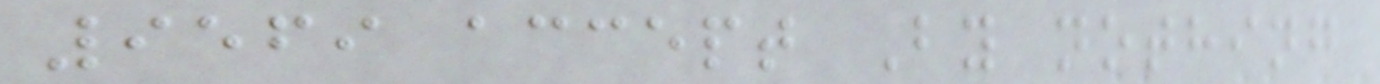9569 accept By nothing
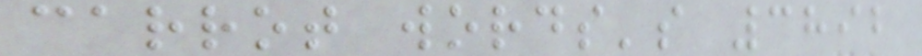carrot words's 3892
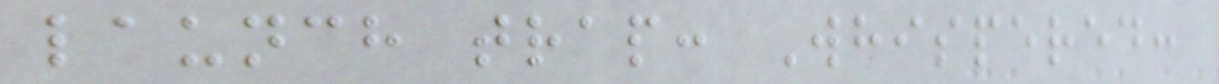launch trap: Whispered:
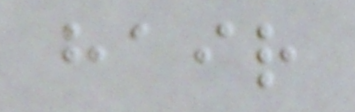hair
